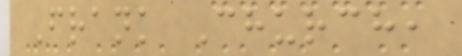Frank Church,
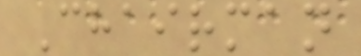Chairman
